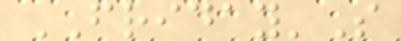FRIDAY'S
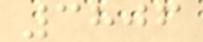3806
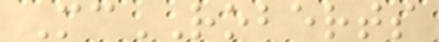McROBERTS
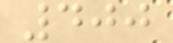400
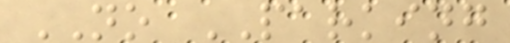NO PARKING
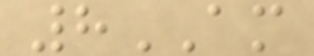8AM
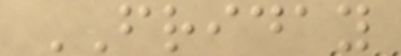FRIDAY
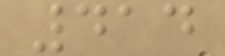414
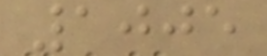1005
